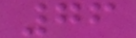76
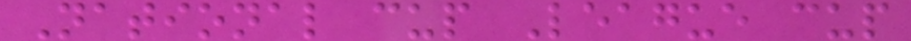National cup League cup
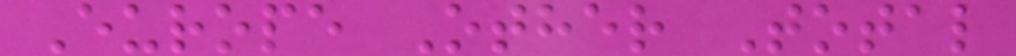Europe Other Total
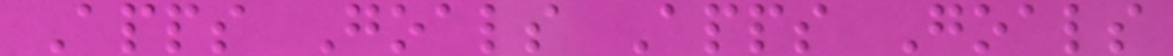Apps Goals Apps Goals
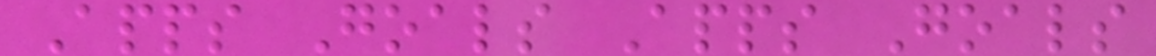Apps Goals Apps Goals
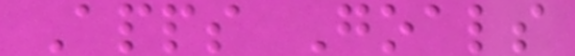Apps Goals
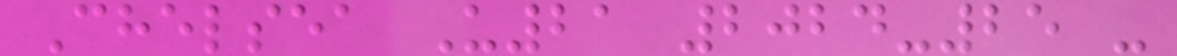Chelsea U21 2024-25 -
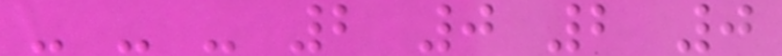- - - 2 0 2 0
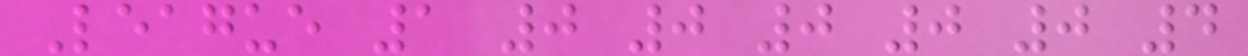League 1 0 0 0 0 0 4
